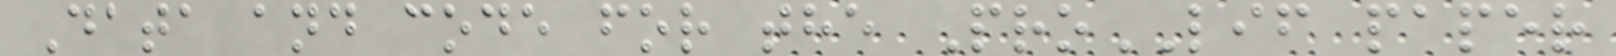Data and code for the ProLIF paper
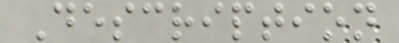Description
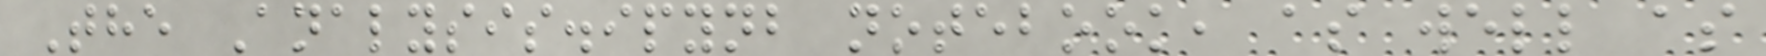The Analysis.ipynb notebook, as well as
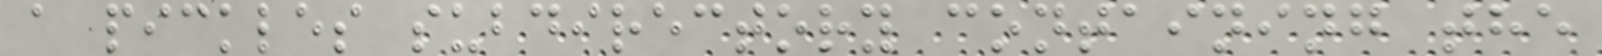a pickles subdirectory containing the
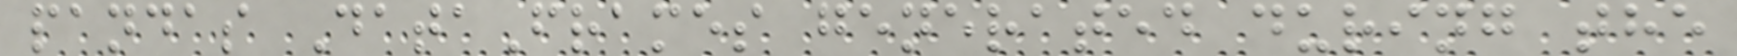pandas DataFrames generated during the
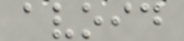avoid
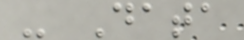- Data
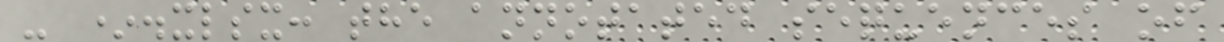- *.xlsx: the annotated sequences of
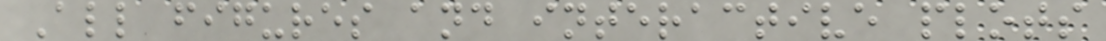All figures and interactive plots
